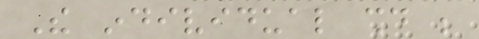The individual should be
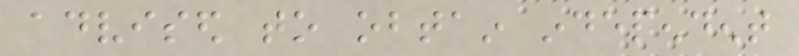advised to obtain independent
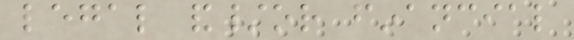legal and/or financial
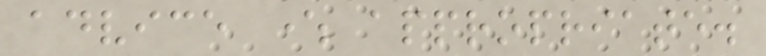advice where appropriate.
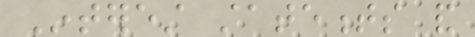Interest statements and
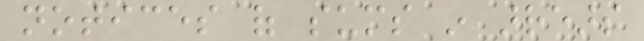notices of sums in arrears
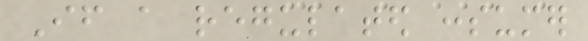If a regulated consumer
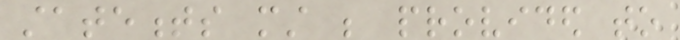statements must be provided to
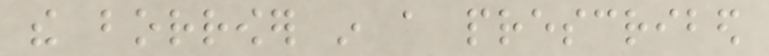the borrower in a prescribed
